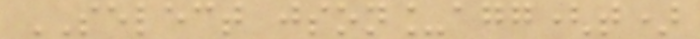SELECT json_agg(t)
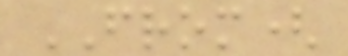FROM(
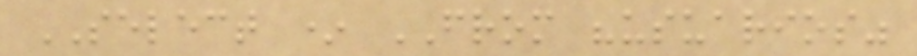SELECT * FROM "usuarios"
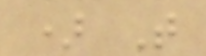) T
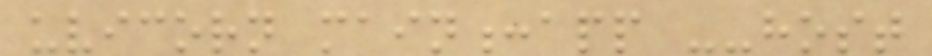uvicorn main:app --host
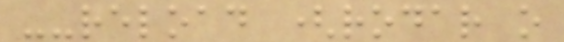--reload (rodar o
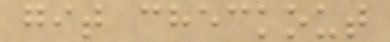git checkout
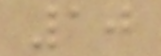10
